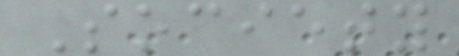Society
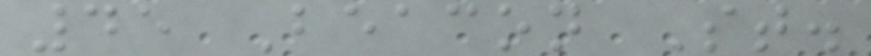45 Beacon St.
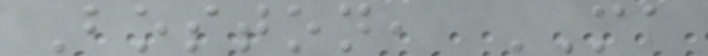Boston, MA
